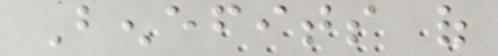Benefits of
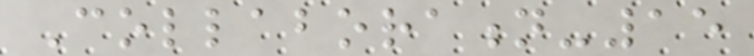Collaboration-15
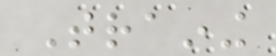Training
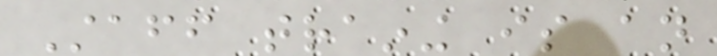Staff training is an
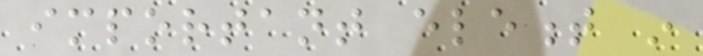important element in
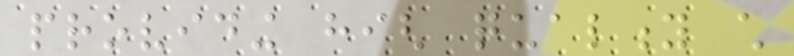providing high quality child
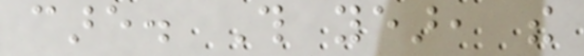care. This year, the
